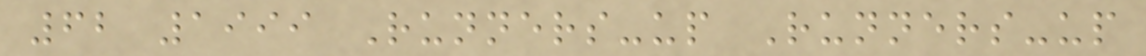62 1999 Runners-up Runners-up
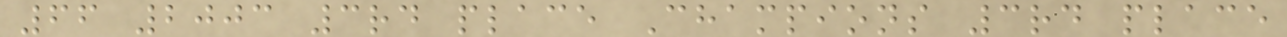66 2003 3rd place Champions 3rd place
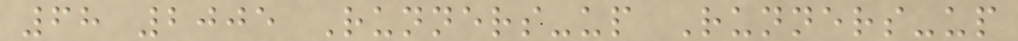68 2005 Runners-up Runners-up
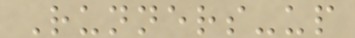Runners-up
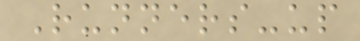Runners-up
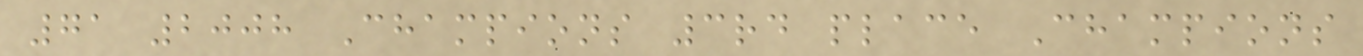71 2008 Champions 3rd place Champions
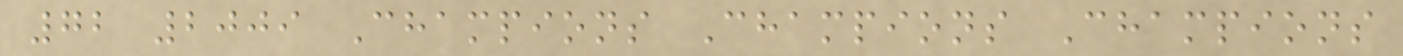72 2009 Champions Champions Champions
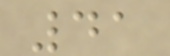41
